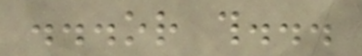...or this...
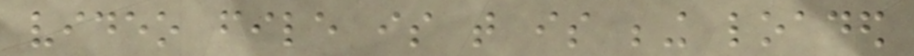video file is that is being loaded
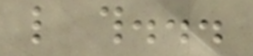like this...
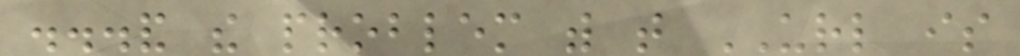...and the problem with that URL is
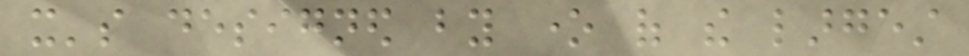it's designed by one of the largest
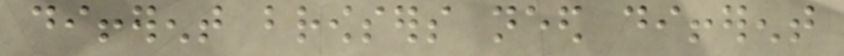different browsers need different
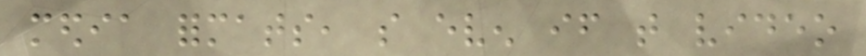media formats, so even if that video
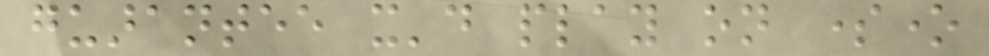guarantee it'd play on someone
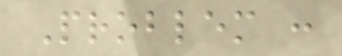Problem :
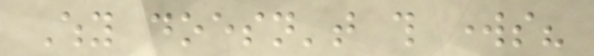Why doesn't this works?
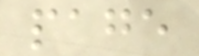page
